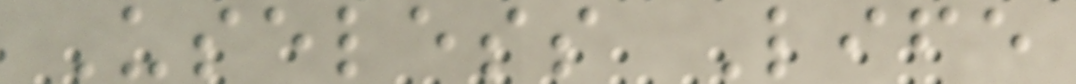Useless Life
